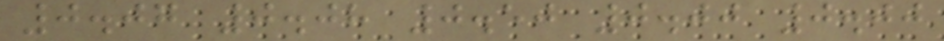0.07 0.08 0.50 0.00 0.00
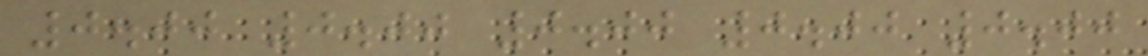0.00 0.00 0.00 0.00 0.00
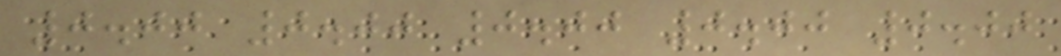0.00 0.00 0.00 0.00 0.00
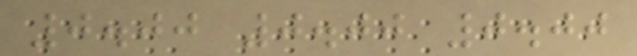0.00 0.00 0.00
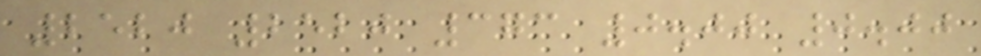2520 2520 373 0.00 0.00
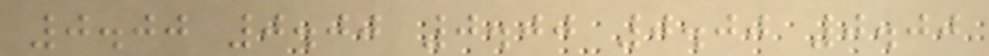0.00 0.00 0.00 0.00 0.00
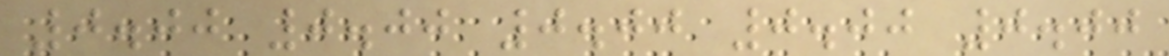0.00 0.00 0.00 0.00 0.00
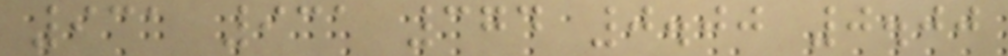931 931 374 0.00 0.00
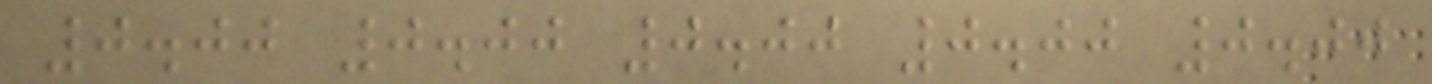0.00 0.00 0.00 0.00 0.00
